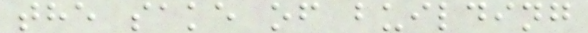the sake of building
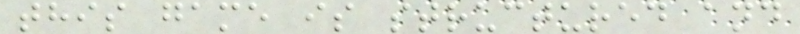this game is structured and
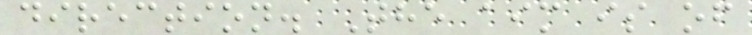direction. The aim is of
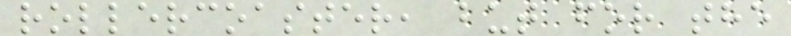rollercoaster, but for the
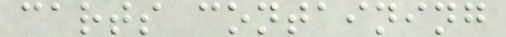carts containing
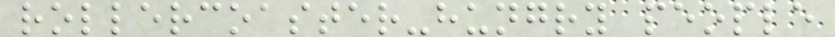rollercoaster-hungry people
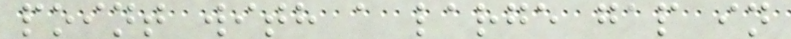point with a large gap in
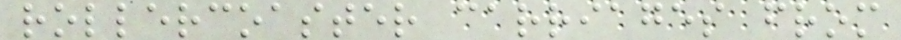rollercoaster carriages from
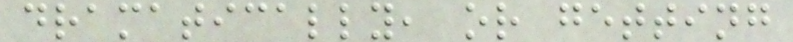dramatically, or getting
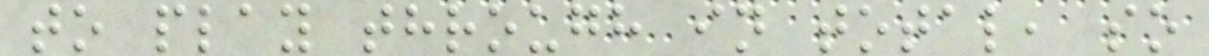to play through in total, so
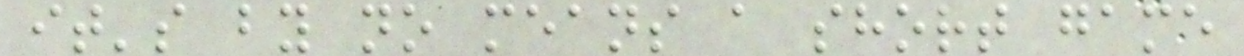it's by no means a short game
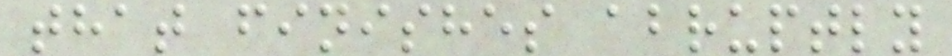that finishes abruptly
